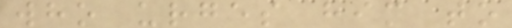who urges him to
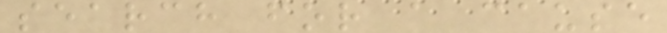search for a cause
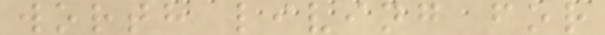worth living for
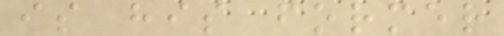is his former
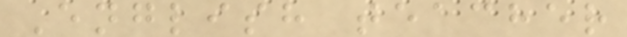English teacher
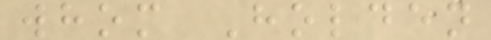whom Holden
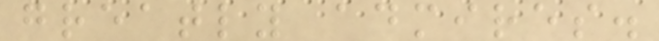greatly admires.
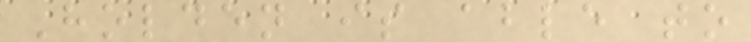Holden is able to
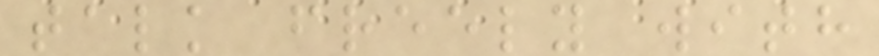talk freely with
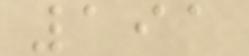191
